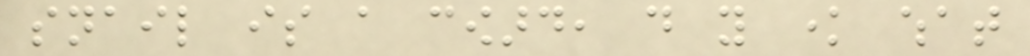snail is a coward, do you know what
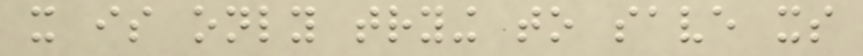it is only trying to save its
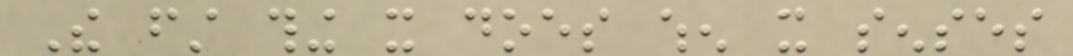The first thing it does when it senses
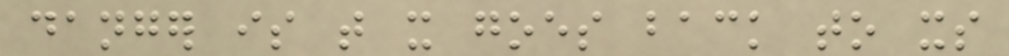danger is that it goes back to its
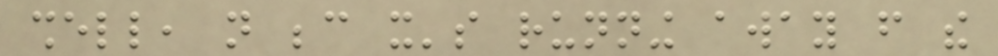shell, not because it's running away from the
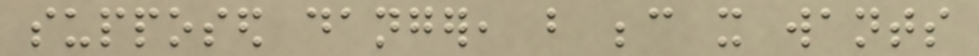supposed danger, but because it wants
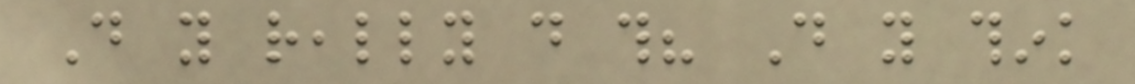Do you really do this? Do you think
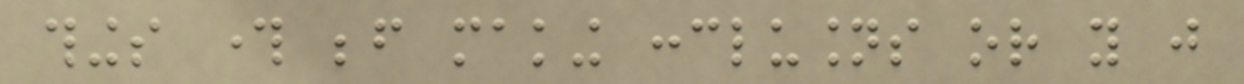things through before making conclusions or you just
